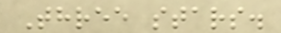Three stars.
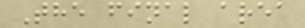The final area
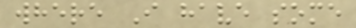where I have some
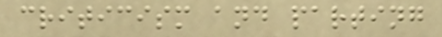criticism and parting
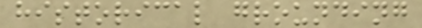historical grounding
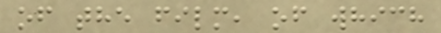of the film, of which
